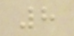8
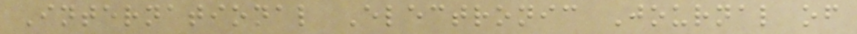International Electronic Journal of
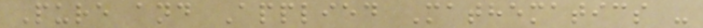Pure and Applied Mathematics -
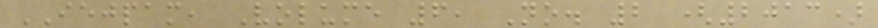IEJPAM, Volume 6, No. 2 (2013)
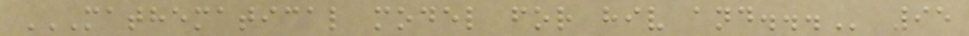MATHEMATICAL MODEL FOR HIV AND... 95
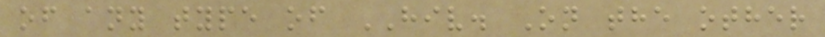of any type of HIV. On the other
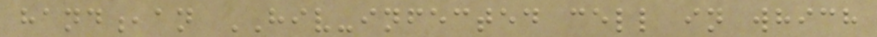hand,an HIV-infected cell in which
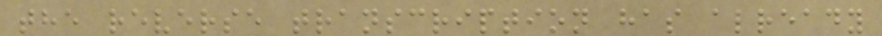the reverse transcription has already
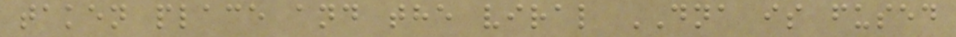taken place and the viral DNA is fused
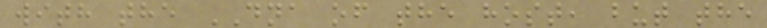with the DNA of the host, but the
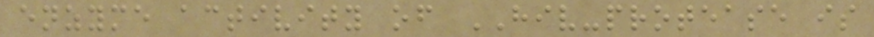enzyme activity of HIV-protease is
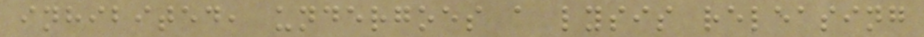inhibited, undergoes a lysis releasing
